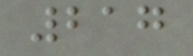217
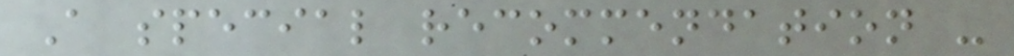A special recommendation -
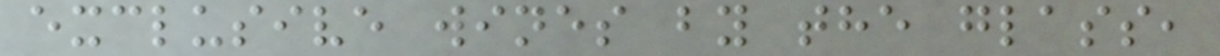exclusive wines by the glass,
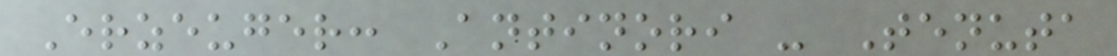Erzeuger: Antinori - Tenuta
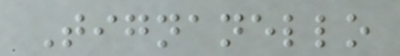Tignanello
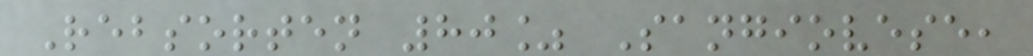Rebsorten 80% Sangiovese,
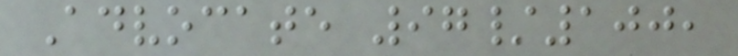Advocate 97/100,
